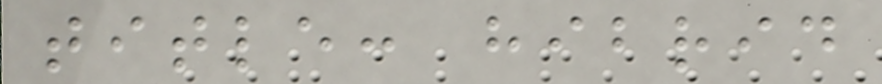title: hibrid
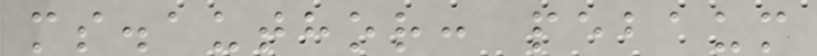ms.author: pebaum
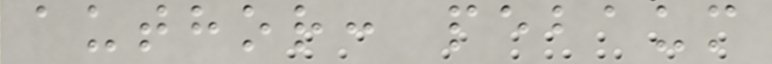author: pebaum
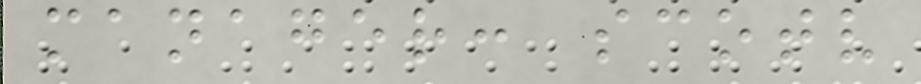manager: scotv
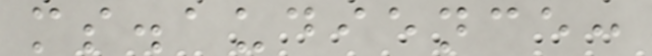ms.audience:
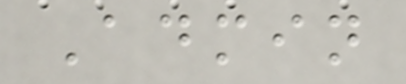Admin
